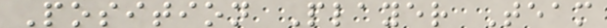Position Player Team
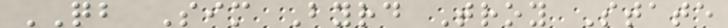QB Sim Byrd Troy State
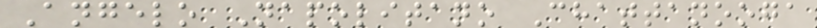Angelo Napolitano Chattanooga
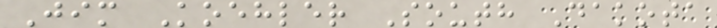Jim Koehler South Dakota
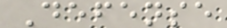Defense
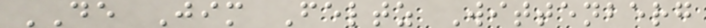DE Jim Feltz Wittenberg
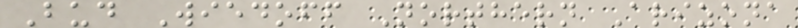Bud Wiedoff Northern Arizona
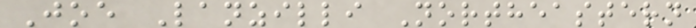Joe Lanzilli Northeastern
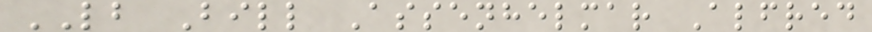LB Bill Assenhelmar Alfred
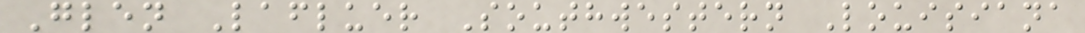Glen Lafluer Southwestern Louisiana
